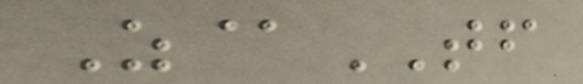Z@TF
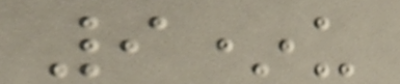9*u
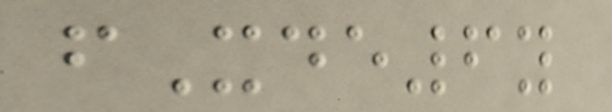fXde6y
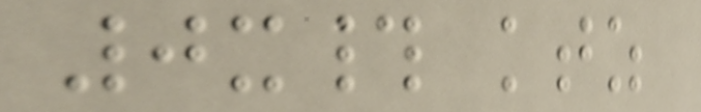0x# ktz
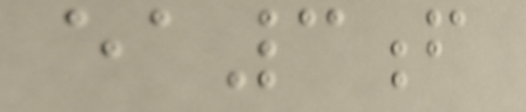ea3f
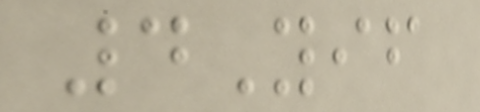4Yif
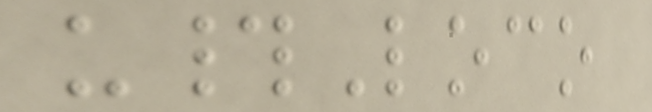u#Loco
